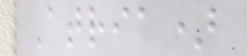Atria)
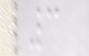3
